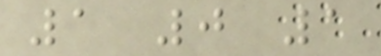1 0 1
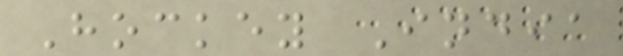Hockey India
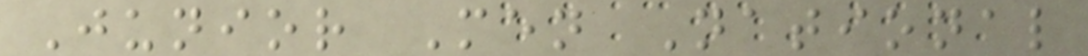Junior Men National
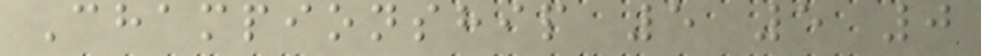Championship 5 5 0
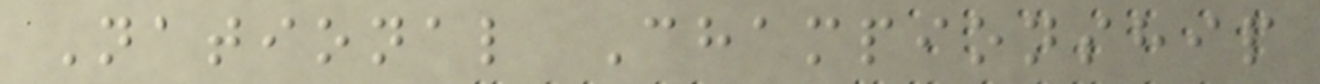National Championship
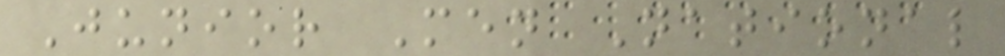Junior Men National
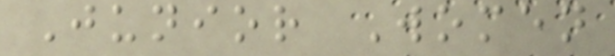Junior Women
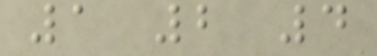1 2 4
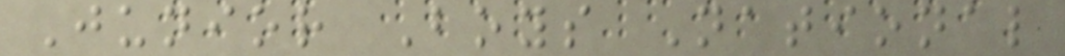Junior Boys National
